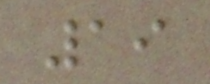19
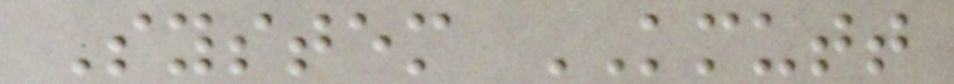System KMUTT
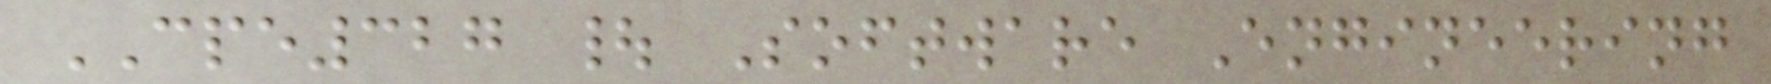CPE327 | Software Engineering
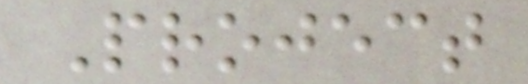Project
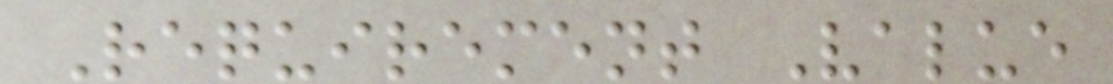Requirement Value
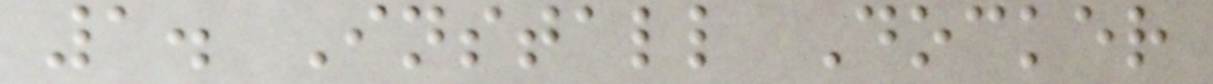1. Install Docker
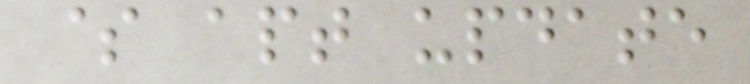$ apt update
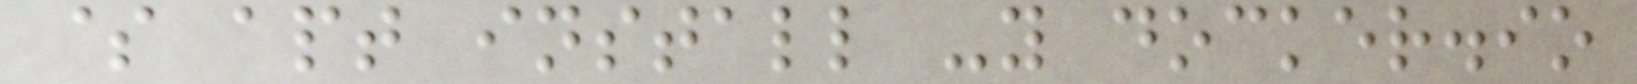$ apt install -y docker.io
